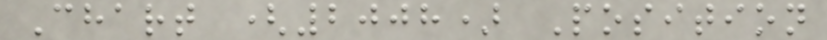Chart (2008) Position
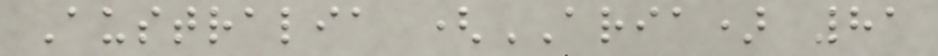Australia (ARIA) 81
